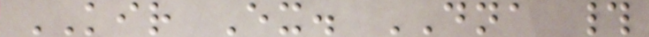KIR Ex. DNA #
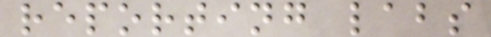reporting labs
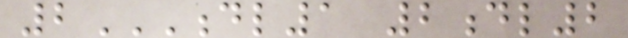2DL1 2DL2
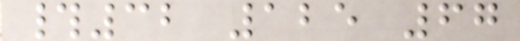#32 125 67
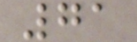71
